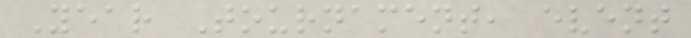Year Tournament, event
